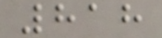818
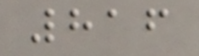816
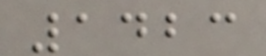1423
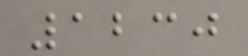1230
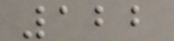122
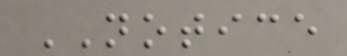NOTICE
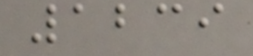1239
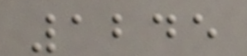1245
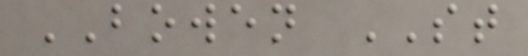BOWEN ST
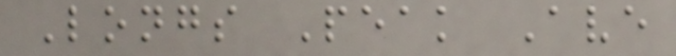Longs Peak Ave
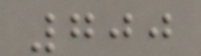700
